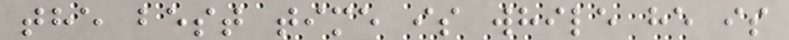the best time is while he is
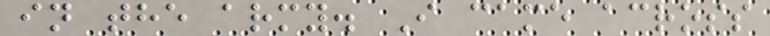in the army. I came across
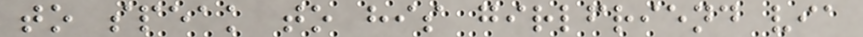to speak to his girlfriend via
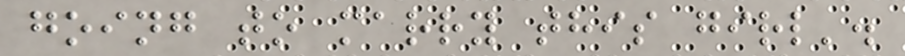going to marry this girl'.
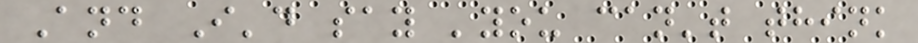And I'd say 'you can't think
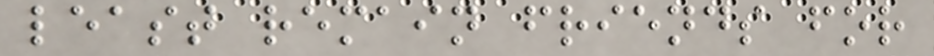least remain friends for
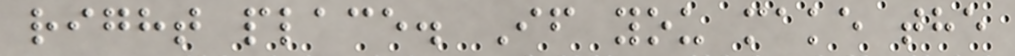right place. If you make the
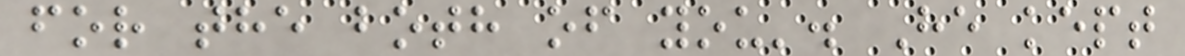for the both of you'. He kept
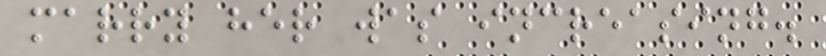marry her was increasing.
